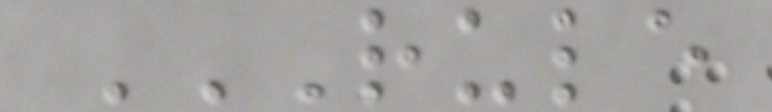RULE
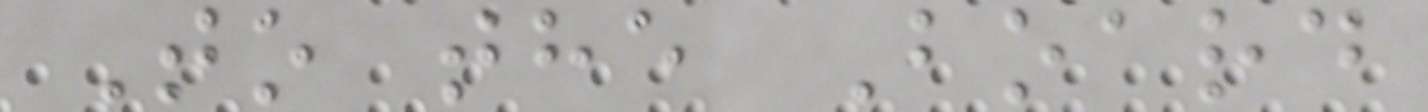To the Board
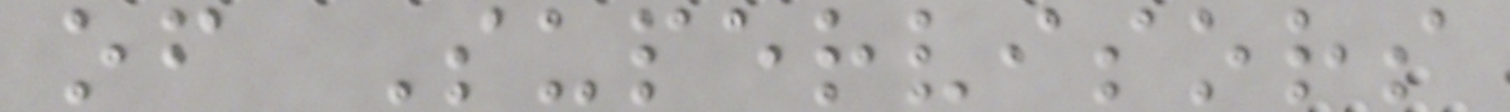of Supervisors
